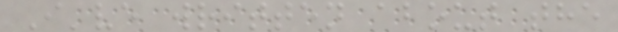I've written about the
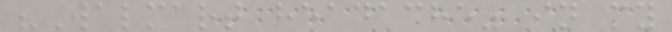"Walmart headache" in my
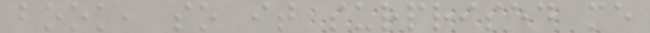book, so it surprised me
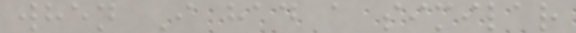when I had a similar
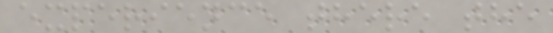experience there the
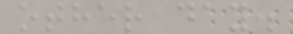other day.
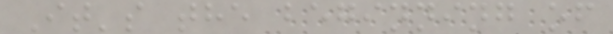It's the beginning of
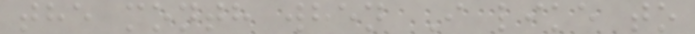the month when I like to
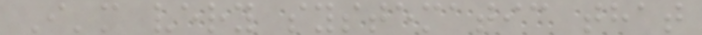I'm very systematic that
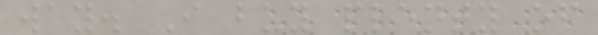way. I buy plenty of
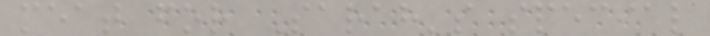meat for Sarah's special
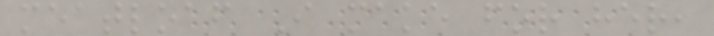meatloaf I make for her,
